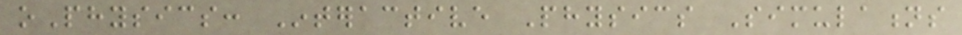oPhysics: Interactive Physics Simulations
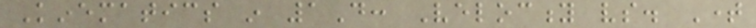Kinematics in 1D: Velocity vs. Time
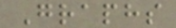Graphs
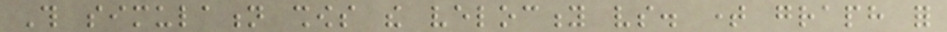This simulation shows the velocity vs. time graph for
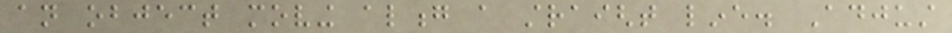an object moving along a straight line. Adjust
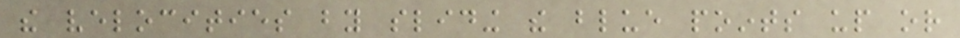the velocities by sliding the blue points up or
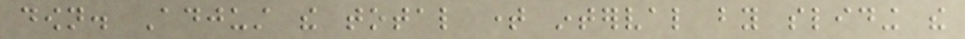down. Adjust the total time interval by sliding the
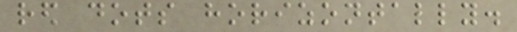red dots horizontally.
